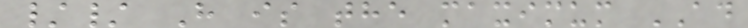// H is the maximum AD
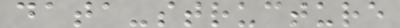data-structure
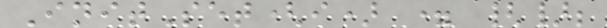InitSet(i) = {};
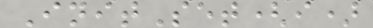InitSet(i)
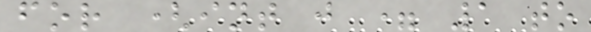for (int j = 1 to
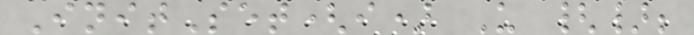InitSet(i) U {};
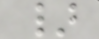}
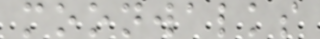moonwalks
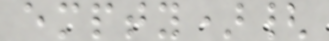empty){
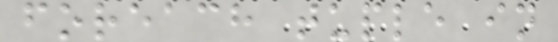foreach tuple in
